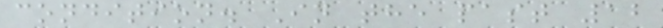condition. In the past 12
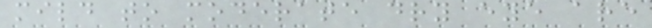mild to moderate dry eye are
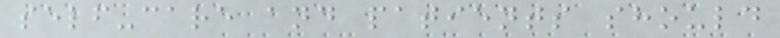self-care and patients should
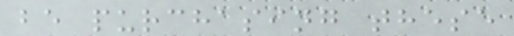be purchasing these
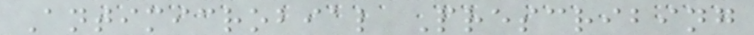Antimicrobial Prescribing
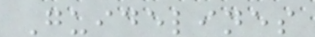Guidelines
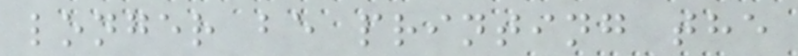longer be printing the
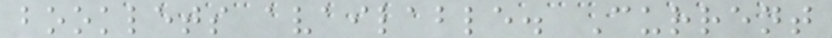booklets available. Current
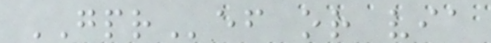GPRef or via
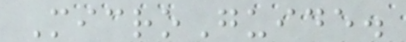MicroGuide.
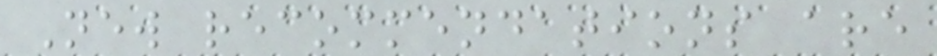New recommendations are
